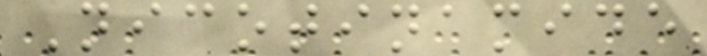Nicotinamide
